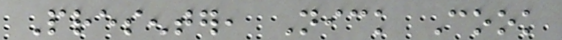Presenter, Nick Cook
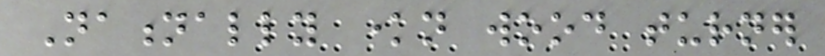Nationally known wood turner
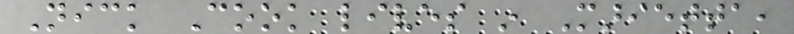Nick Cook lives in Marietta,
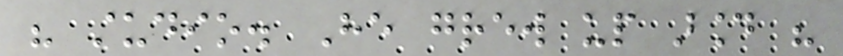his studio. He grew up around his
